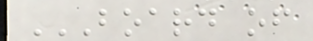BOARD OF
